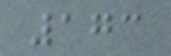173
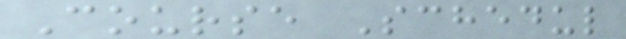Course Schedul
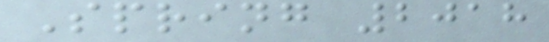Spring 2018
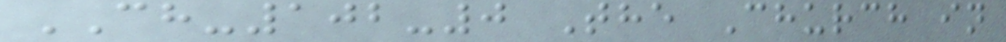CH-102-0 The Church in
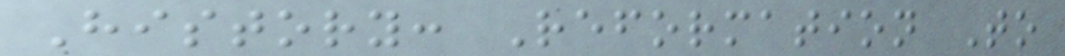History: Reformation To
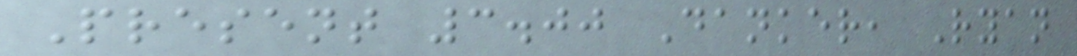Present 3.00 Danker, Ryan
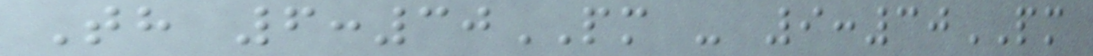Th 6:30PM - 9:30PM
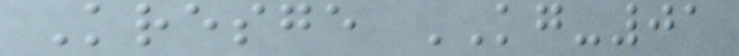Kresge KG-01
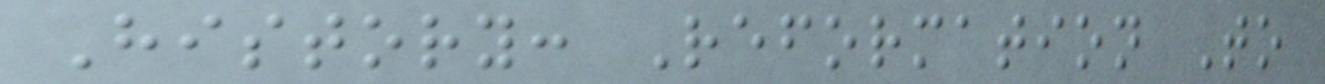History: Reformation To
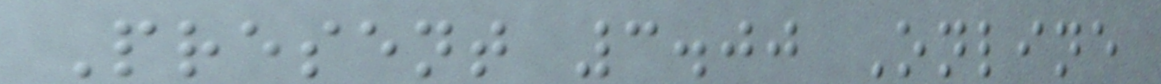Present 3.00 Online
